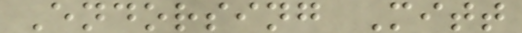Endorsing Mitt
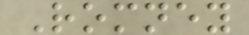Romney
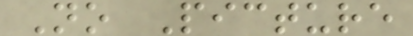No Picture
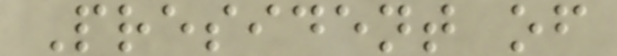President of
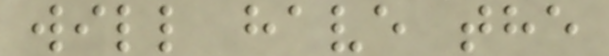will have the
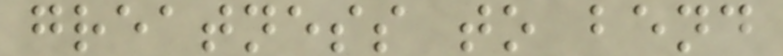greatness to bend
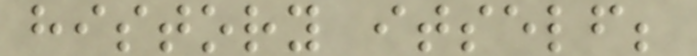history itself;
